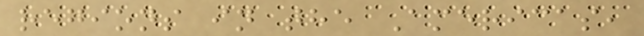regions in the Americas,
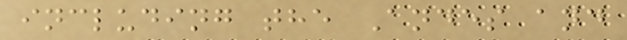including the Andes and
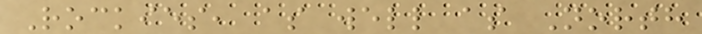Rockies, as well as North
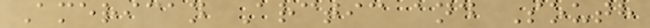American Arctic and South
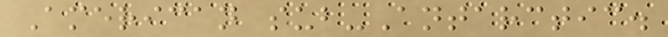American sub-Antarctic.
